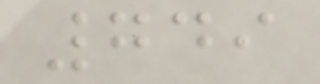749
